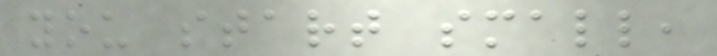you start small,
